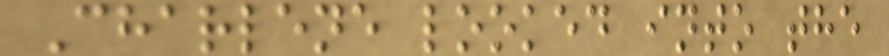Charlene looked into the
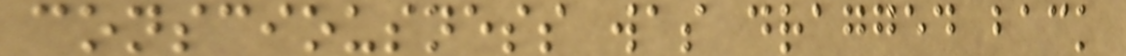consciousness was dragged back
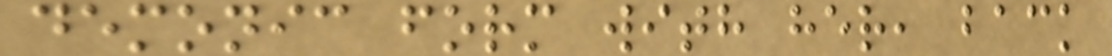demonic form with her, back
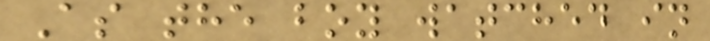As the boy watched in
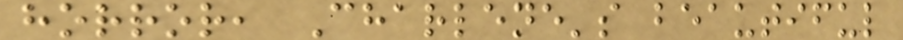horror, Charlene's beautiful
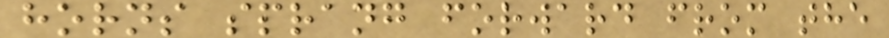horns sprang forward from the
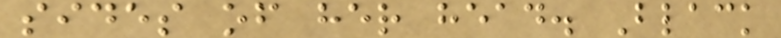sides of her head. Black
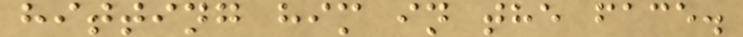hitting him in the face.
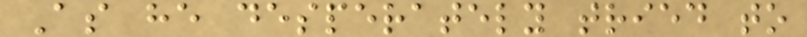As he desperately tried to
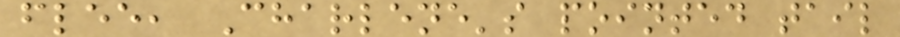flee, Charlene's pointed tail
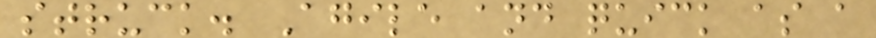struck. Agile and quick as a
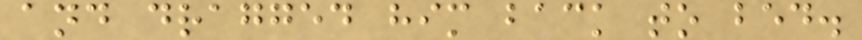and dragged him back to bed.
